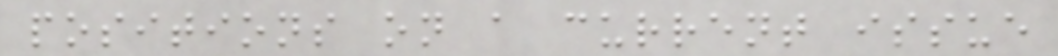positions on a current issue
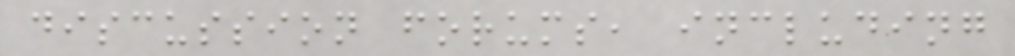discussion forums, including
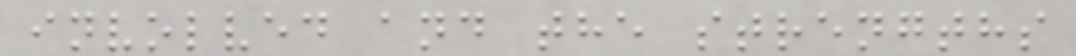involved and the strengths
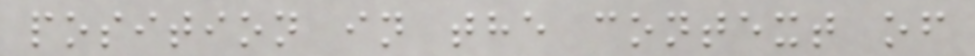position in the context of
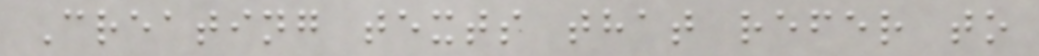Creating texts that refer to
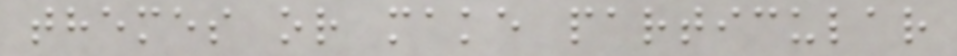themes or make particular
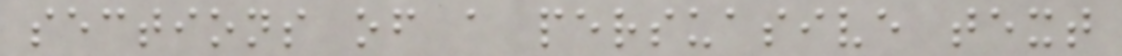sections of a persuasive text
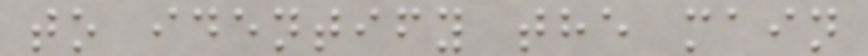to identify the main
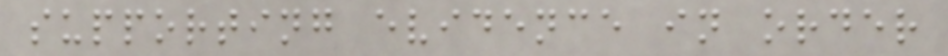supporting evidence in order
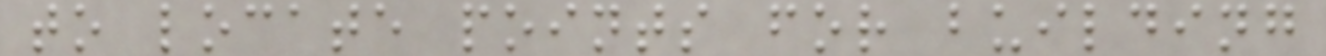to locate points for building
